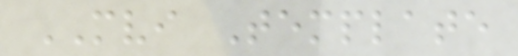MVI Template
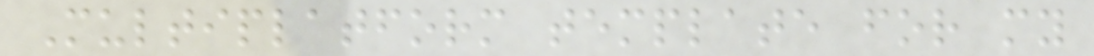Multiplatform template for my
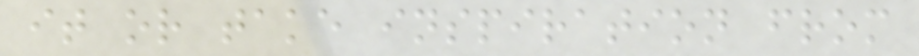it or take inspiration from
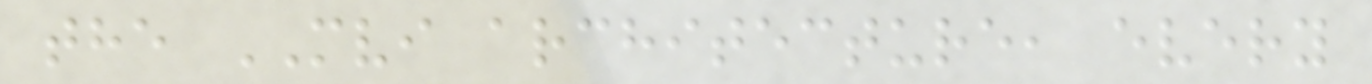the MVI architecture, every
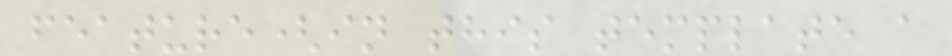feature(in this template a
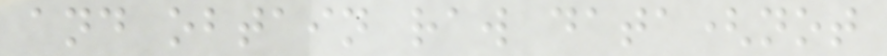and obtain raw data(not
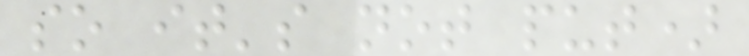so it's not put)
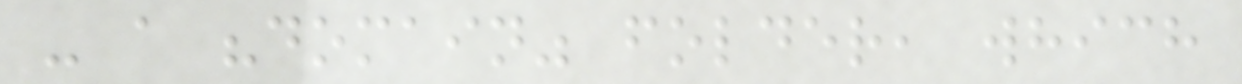- a "domain" folder, which
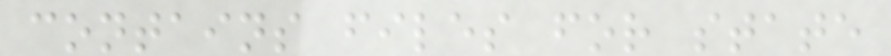contains files for state
